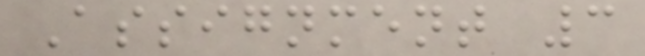Assignment 3
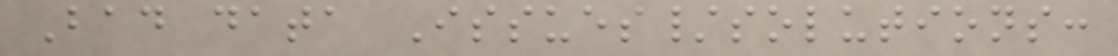Bad data Issues/solutions:
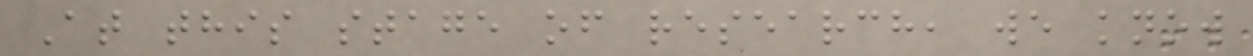At this stage of research, we know
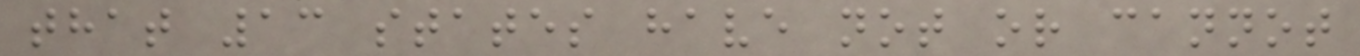that 13 states have not or cannot
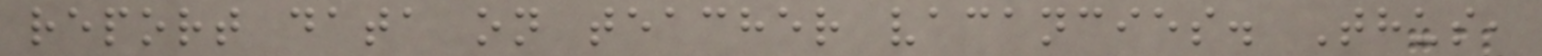report data on teacher vacancies. Thus,
